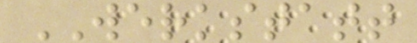WERKSTATT
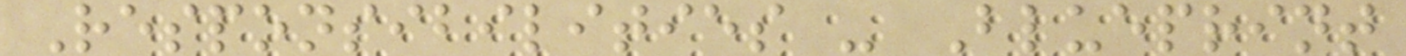Responsibilities - Blueprint
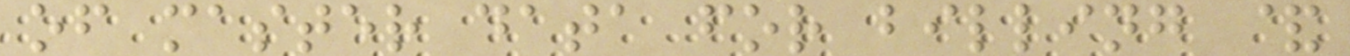of master data for billing &
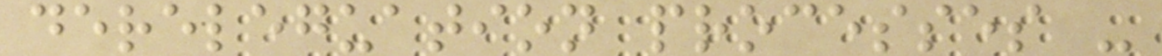dereleguation processes -
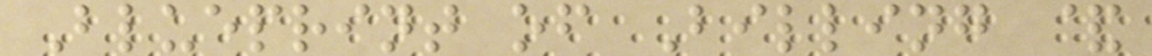Blueprint of Billing &
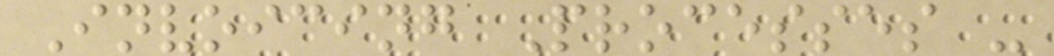Invoicing Processes -
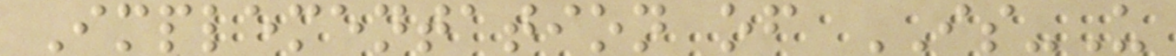Implementation of IS-U
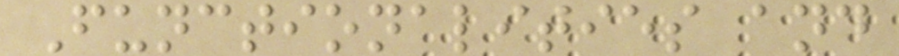Functionalities and
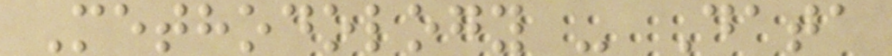Methodology - Data
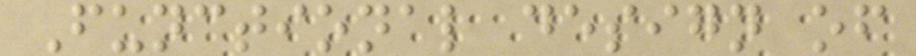Functional design of
